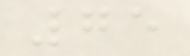75
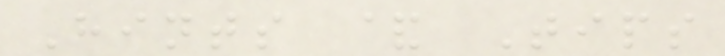Hints & Tips
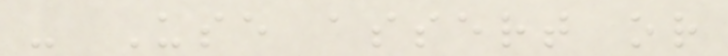- Use assert or
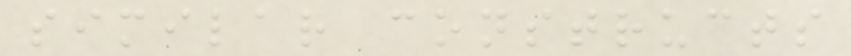similar constructs
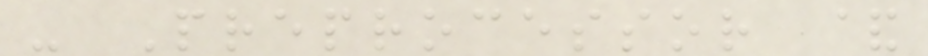- Preprocessor &
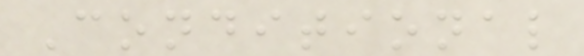Conditional
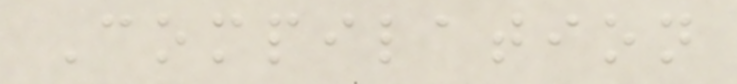Compilation
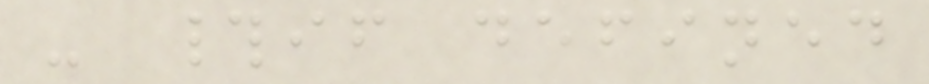- #if defined
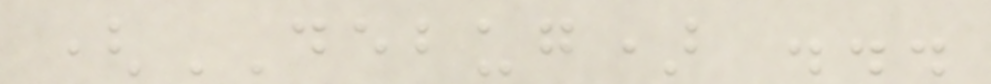(DEBUG) ...
